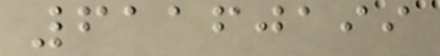61160199
